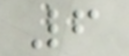6
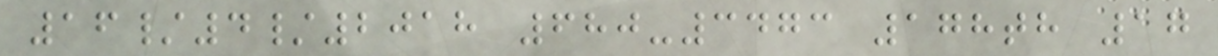16/4/2018 680-3473 178th 17
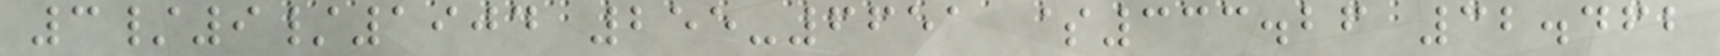3/9/1904 255-6651 $333.26 32.462
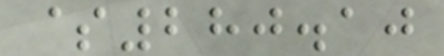$280.10
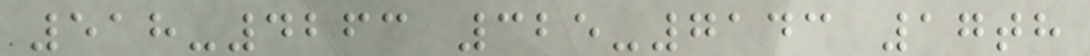518-4263 325-7143 17th
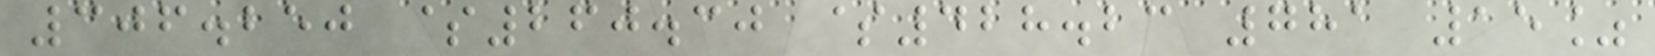306.250 $260.30 $428.23 781 15%
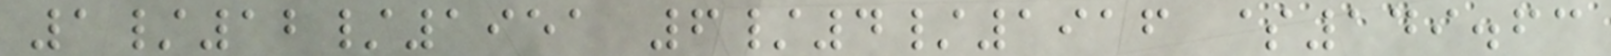1/12/1951 6/4/1916 $149.63
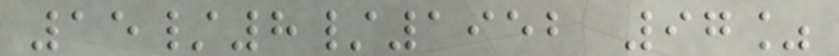15/8/1952 97%
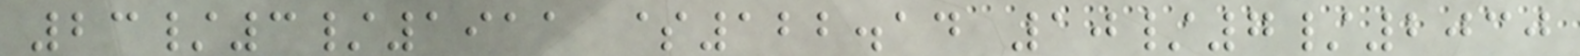23/3/1911 $122.14 10/7/2030
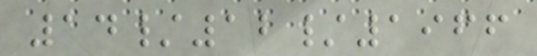14/12/1966
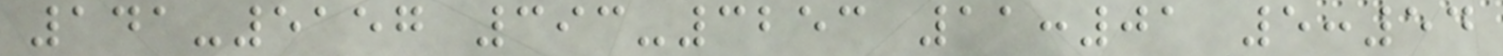141-5157 393-3253 11:01 5:54
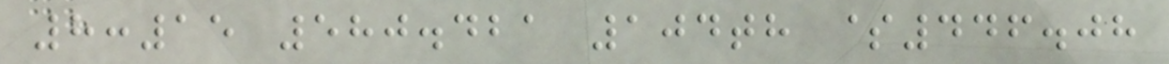8:15 580.421 104th $446.08
